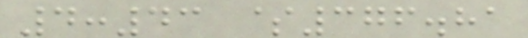4:43 $376.81
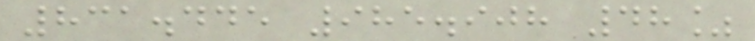831.445 985.908 48%
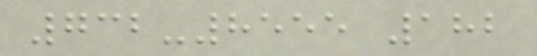732-8555 182
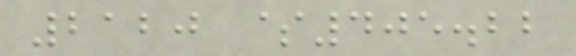2120 $405.22
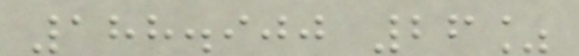188.900 26%
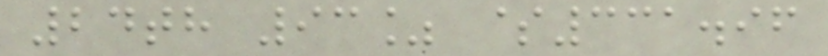24th 93% $331.96
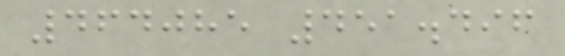464085 451.496
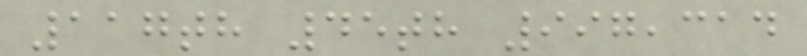117th 45th 997,314
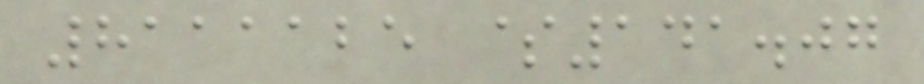8111125 $141.07
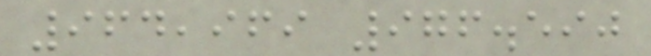964,969 976.590
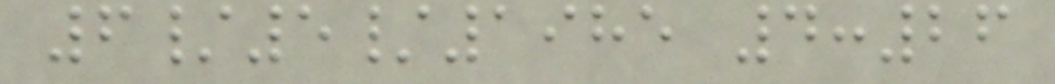6/5/1985 4:26
